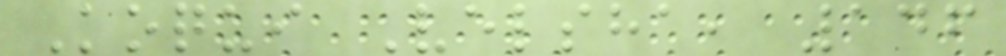Koqui Velsha, 146
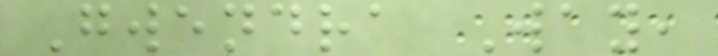Gwendra Way,
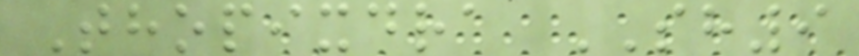Thopixdra SH9
